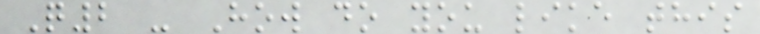Q2 - How do you like this
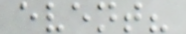event?
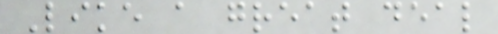Like a great deal
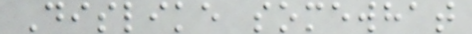Dislike somewhat
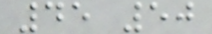45 50
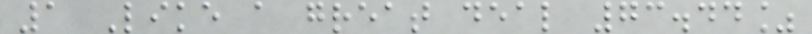1 Like a great deal 73.44%
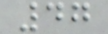47
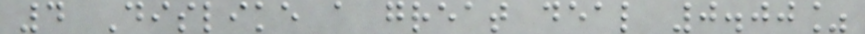4 Dislike a great deal 0.00%
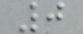0
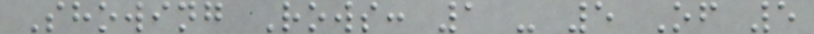Showing Rows: 1 - 5 Of 5
